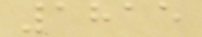1815
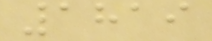1819
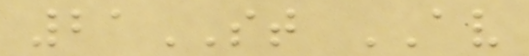21ST AV
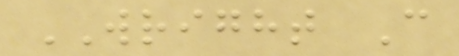WRIGHT C
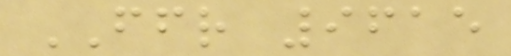FFR 9615
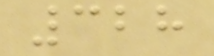328
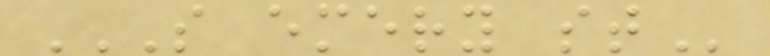S EMERY ST
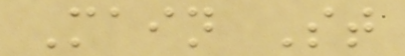Main St
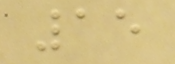15
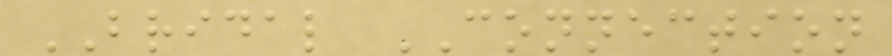BRIDAL CONNECTION
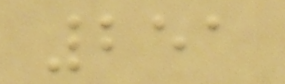251
